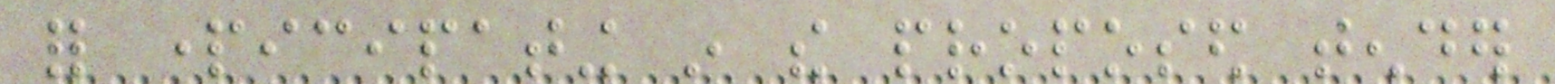for participating in the proposed tender
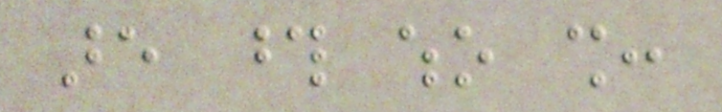are those who shall:
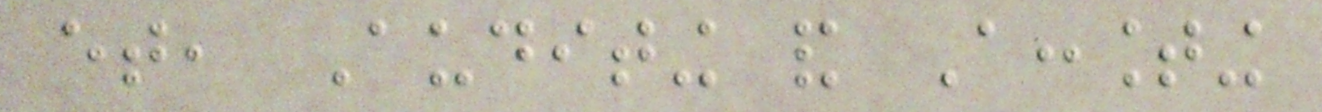et, Auditing and Accounting
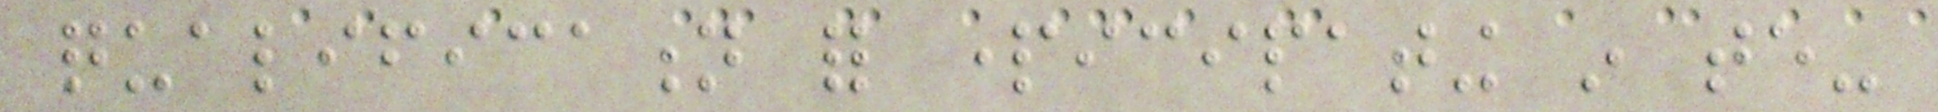qualification for participating in te-
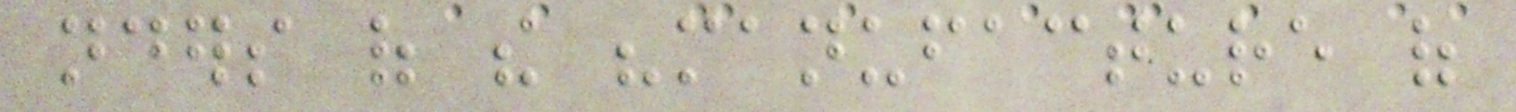nders of the "manufacture of
